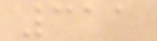311
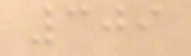309
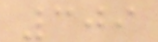309
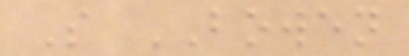S BOWEN
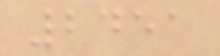2451
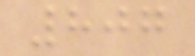807
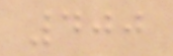400
